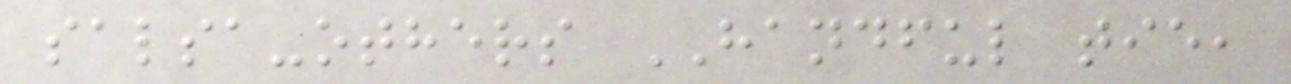salsa-others HANDFUL tie,
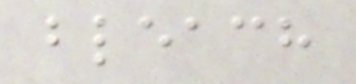bleach
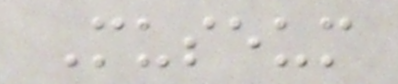Museum
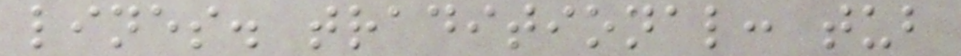lines. traditional: tub
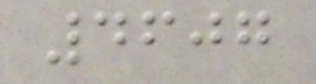4607
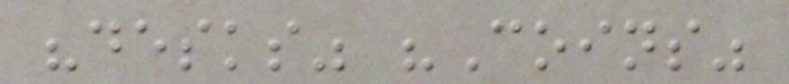"desks" "Coins"
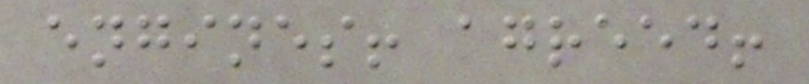engines! agreed!
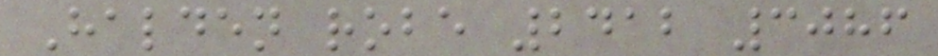Halden robe 2412 3086
